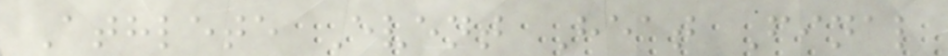Athlete Event Heat Final
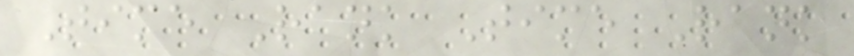Time Rank Time Rank
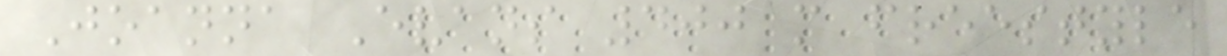Joanna Evans 400 m freestyle
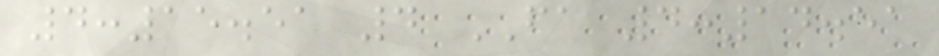4:15.51 4 FA 4:14.51
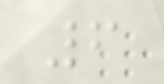6
